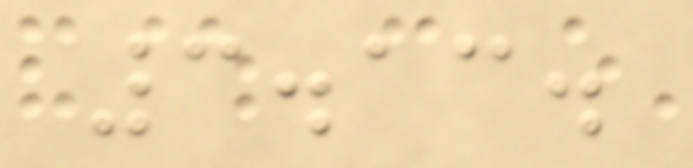3.13.
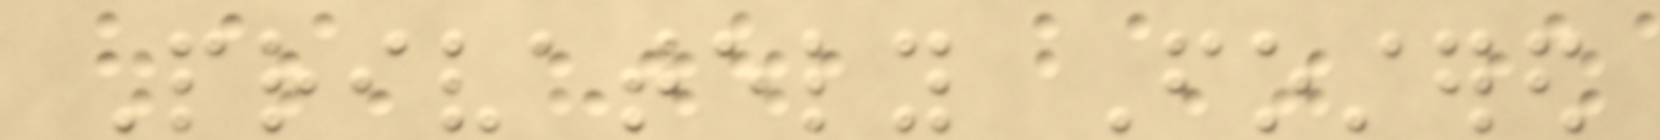Privately Fostered
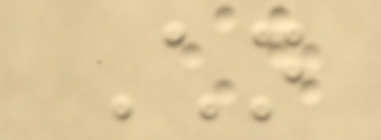Children
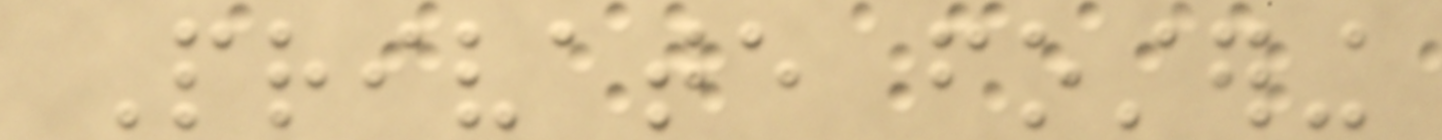Private fostering
